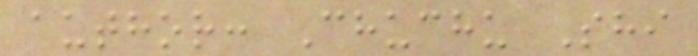author: Chuchu Shi
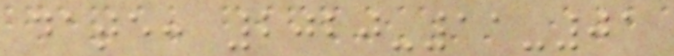date: 2020-11-01
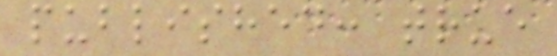published: true
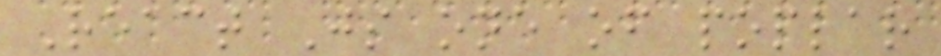React Js one of poplar
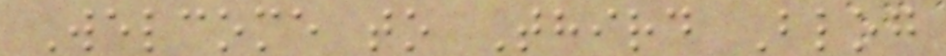Welcome to Third Blog
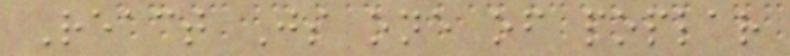React Js one of poplar
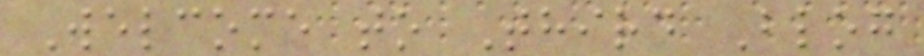Welcome to Third Blog
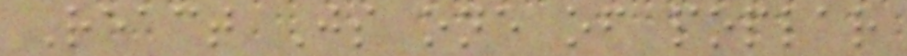React Js one of poplar
